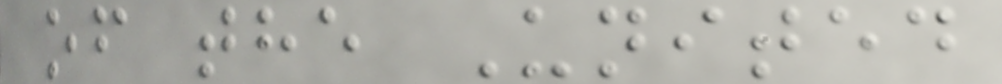of the United
